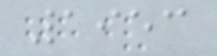1953
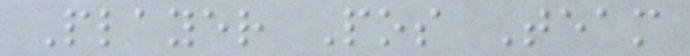Player Pos Team
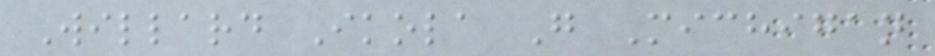Willard Ikola G Michigan
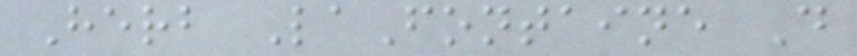Herb LaFontaine D
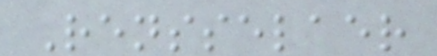Rensselaer
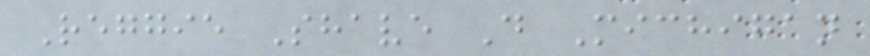Reggie Shave D Michigan
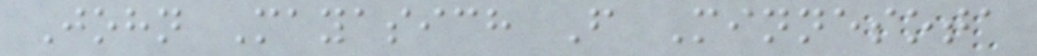John Mayasich F Minnesota
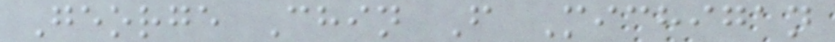George Chin F Michigan
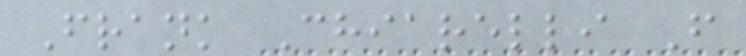Frank Chiarelli F
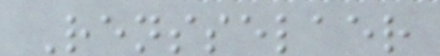Rensselaer
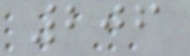206
